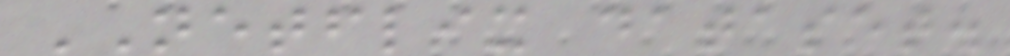NETFLIX dataset.
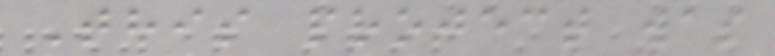This project was
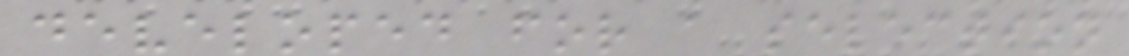developed for a selection
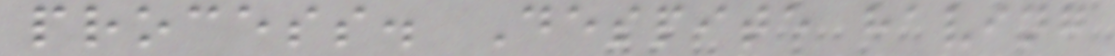process. Despite having
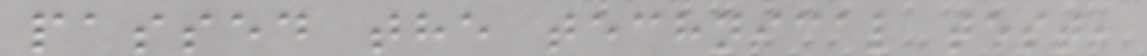passed the technical test,
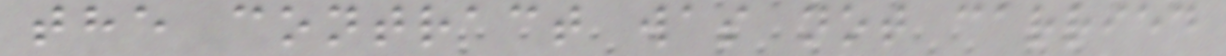the contract was not carried
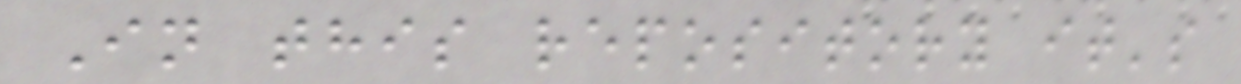In this repository it's
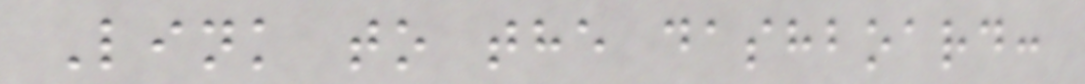Link to the dashboard:
